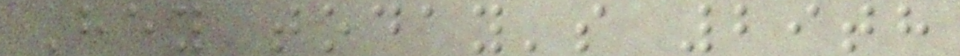Hey today's 29th
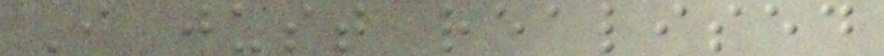I just realised
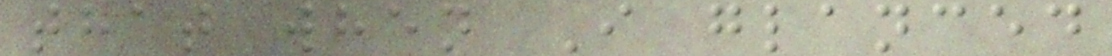that when I glanced
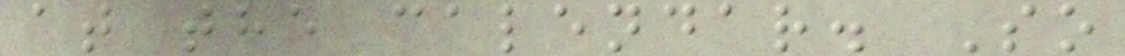at the calendar. So
